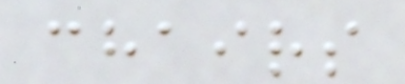chairs
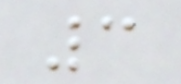3
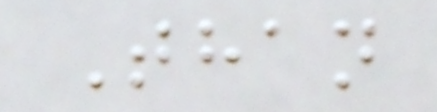Than
